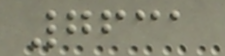7631
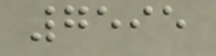7595
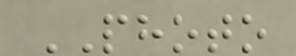PHOTO
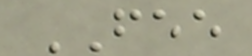FEE
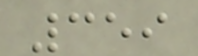359
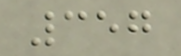357
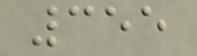355
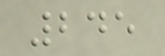245
